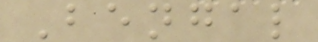Bengal
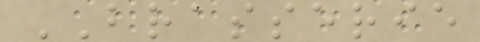BRASSERIE
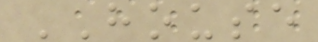HOUSE
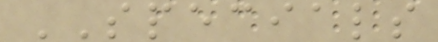SPECIALS
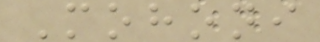Mohoni
